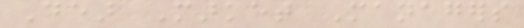Dear Market Managers
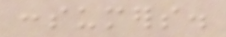consumers.
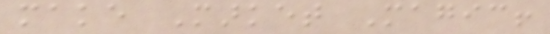make Market Magic!
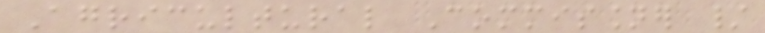Agricultural Commissioner /
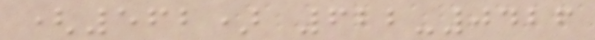(562) 622-0426
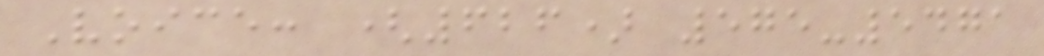Voice: (626) 575-5471
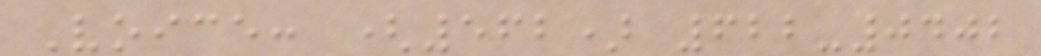Voice: (562) 622-0402
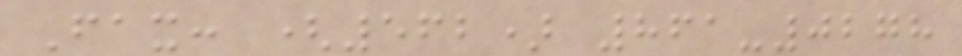Fax: (562) 861-0278
